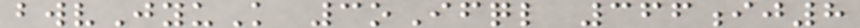bwvJyuK 3oIfql 366ij8
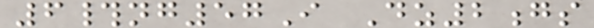6#ng57I Dz2gs
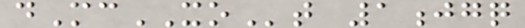dMcXOt 1jgq
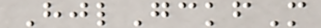HjlGckfM
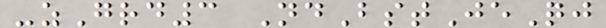-zGrd3 NdBstJeQj
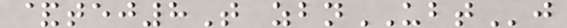&tej8T zbnUBTj
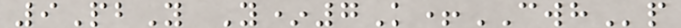9PbY Y*7K+CWHp
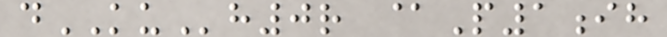dKUh0r @P1ih
